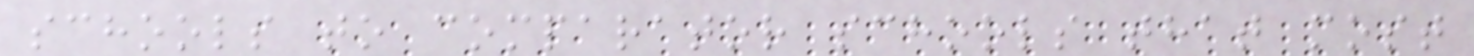schools to comparator schools that most
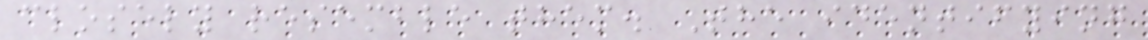closely resemble them. The identifying
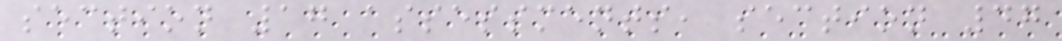section 17 assessments, section 47
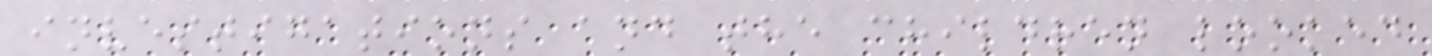investigations and the children looked
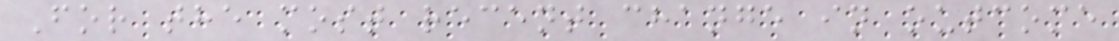For the most recent change in outcome
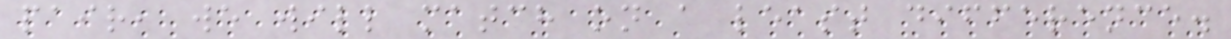pair, we will match on a least difference.
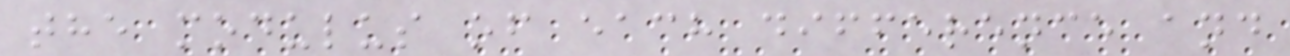the modulus of each difference and
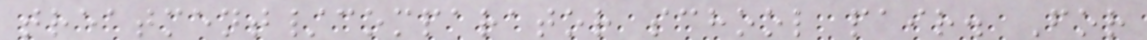treatment/comparator school pair. For
